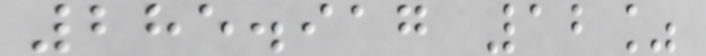285.917 12%
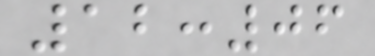12:06
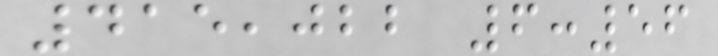415,022 6:56
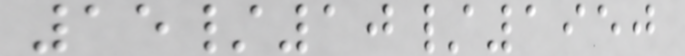15/10/1950
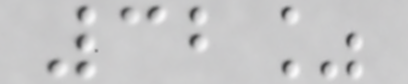32%
